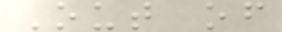Out of
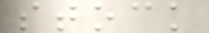stock
